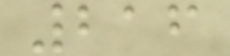216
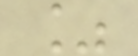%
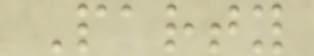Party
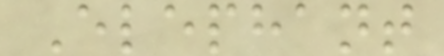Elephant
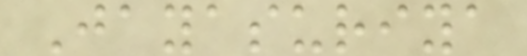Jayasuriya
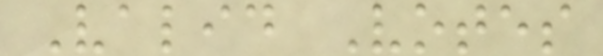Valid Votes
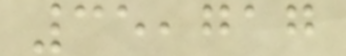35,717
